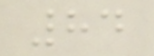84
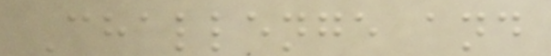Challenge and
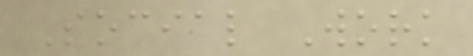Social Work
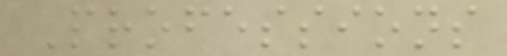Professions
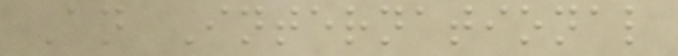An International
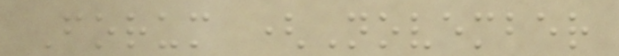Forum (November
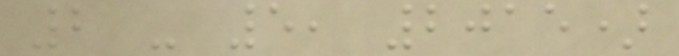2 - 5, 2015)
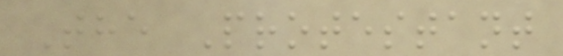The Protestant
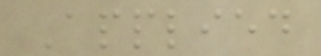Applied
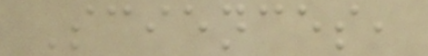Sciences,
